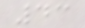43
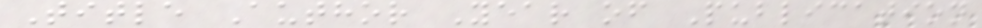Title Author Year of Publication
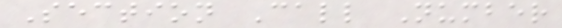Section Call Number
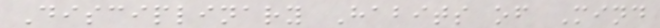Disciplinary Habits of Mind
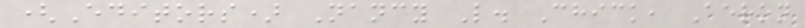(Editors) Nancy L. Chick, Aeron
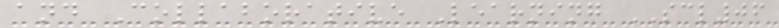and Collaborative Learning SCL06
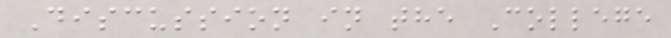Discussion in the College
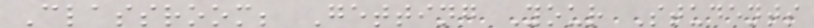Classroom; Getting Your Students
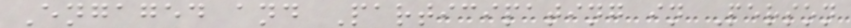Engaged and Participating in Person
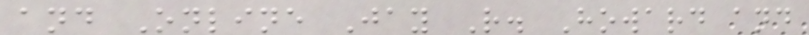and Online Jay R. Howard and
